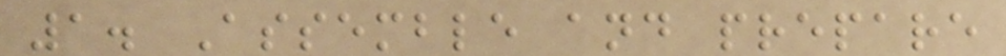1. Assemble and prepare
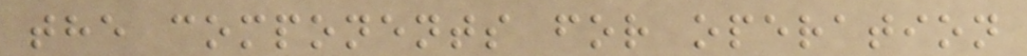the components for operation
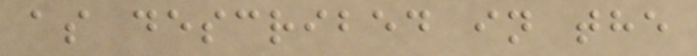as described in the
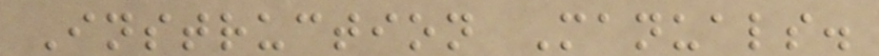Instruction Manuals.
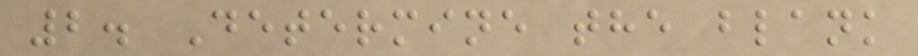2. Determine the blank
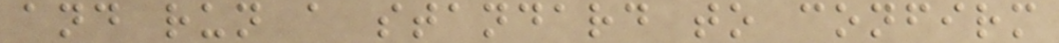and run a standard to confirm
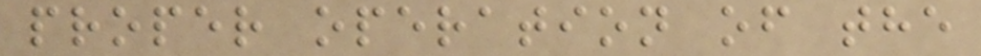proper operation of the
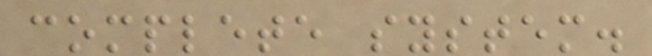complete system.
